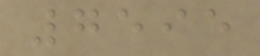7595
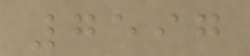7597
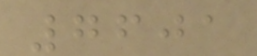7601
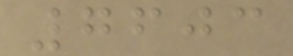7603
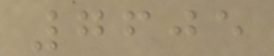7605
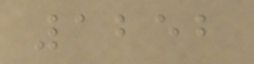1252
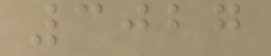3027
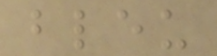bleu
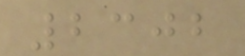2302
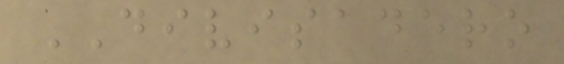DIVISADERO
